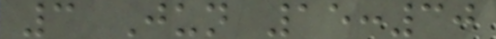3 Jun 15:30
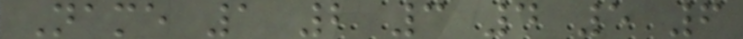Name 1 2 3 4 5 6
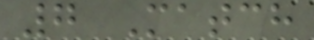7 Match
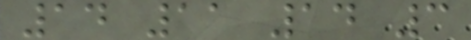14 11 14 3
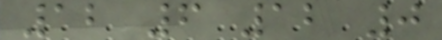12 6 12 0
